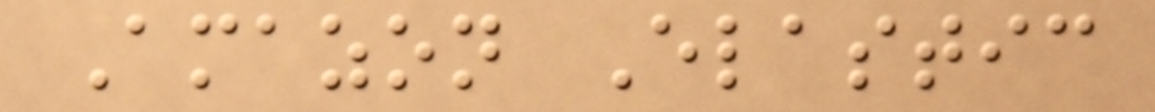Amazon Elastic
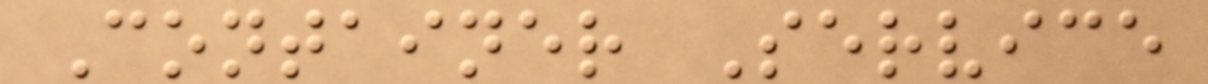Container Service
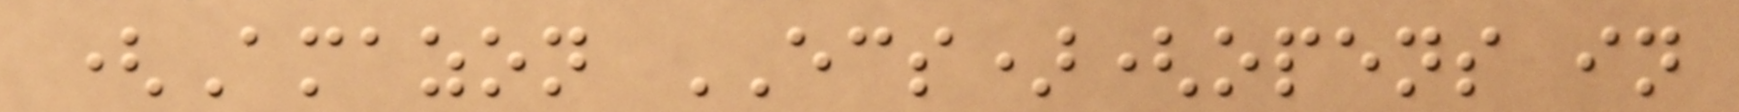(Amazon ECS)(opens in
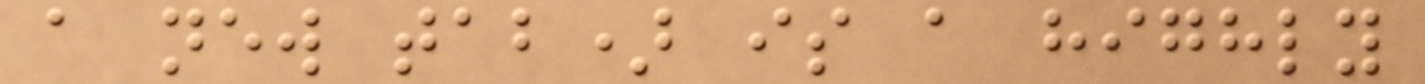a new tab) is a highly
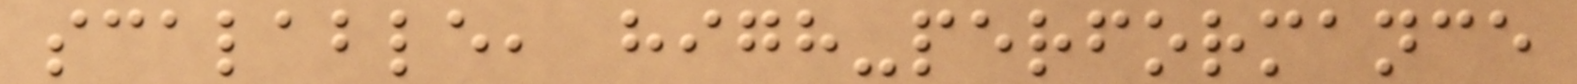scalable, high-performance
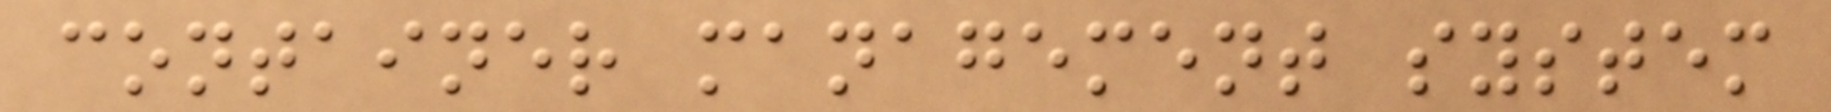container management system
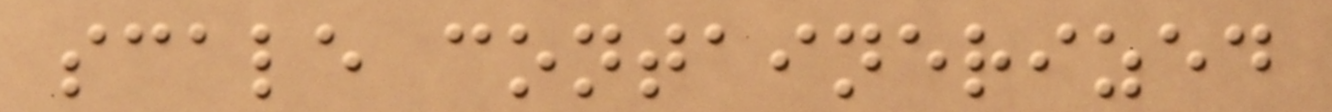scale containerized
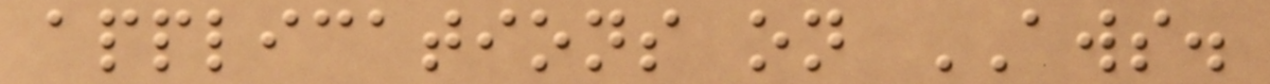applications on AWS.
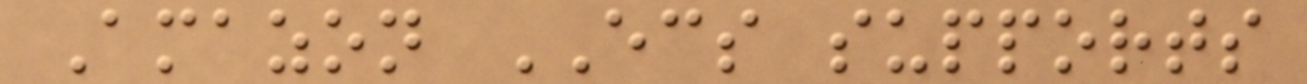Amazon ECS supports
